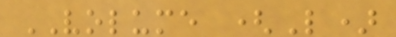VOLUME (L)
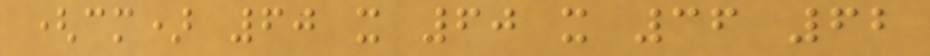(cm) 60 x 60 x 36 62
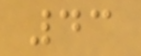43
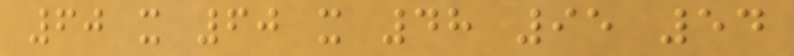60 x 60 x 48 95 54
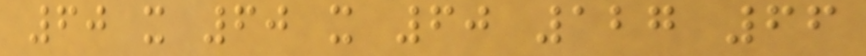60 x 60 x 60 127 66
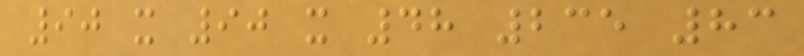90 x 90 x 48 235 83
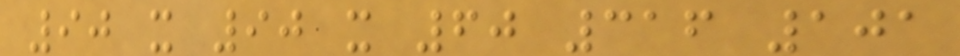90 x 90 x 60 316 101
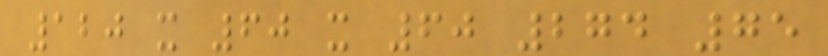120 x 60 x 60 274 75
